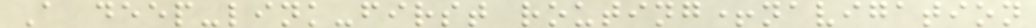A deep-link-first routing+navigation
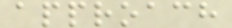approach
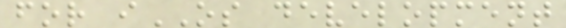for iOS development
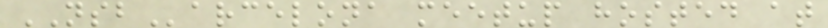NSBarcelona meetup hosted at
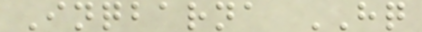Inqbarna HQ
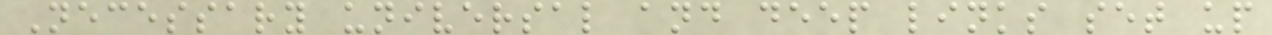Necessary universal and deep links set up
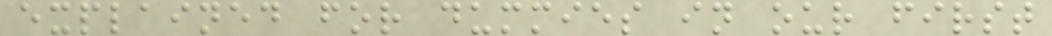explained for dummies in our first
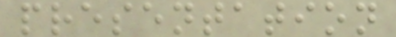presentation
